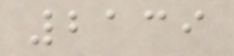2139
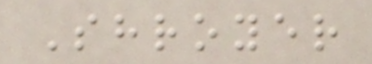Shroyer
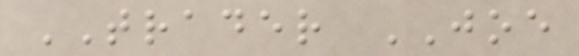TRADER JOE
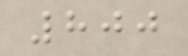800
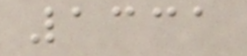1331
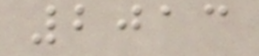2013
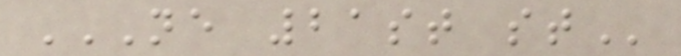NE 21ST ST
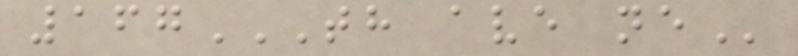167TH AVE NE
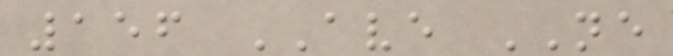156 AVE NE
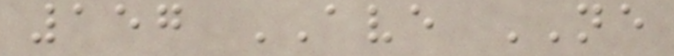157 AVE NE
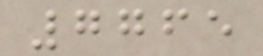7765
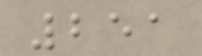251
